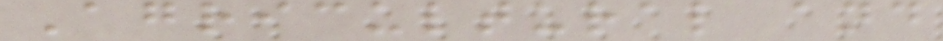Agricultural and
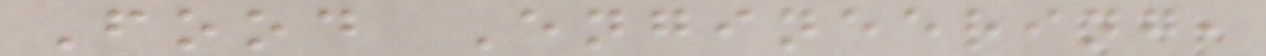Food Engineering,
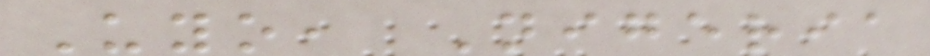Uyo, Nigeria
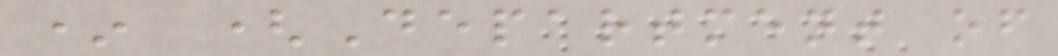* (Department of
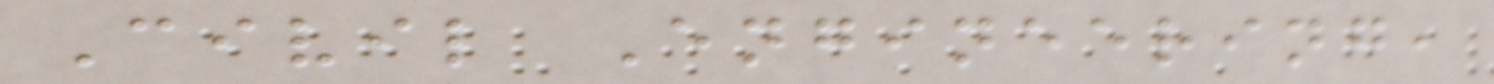Civil Engineering,
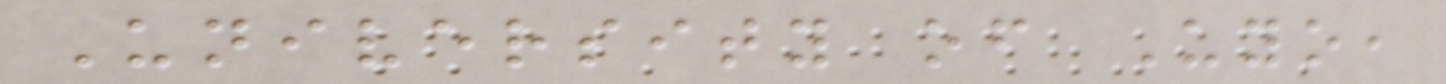University of Uyo,
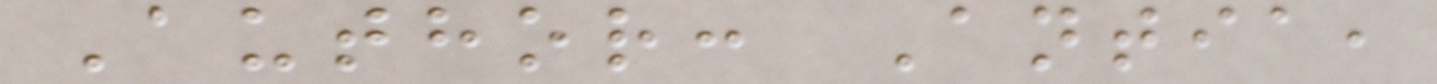Author: Antia,
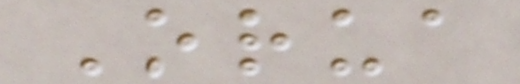Orua
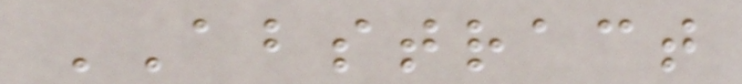ABSTRACT
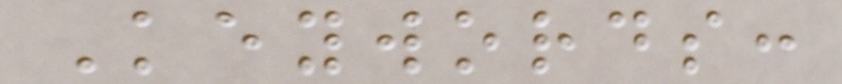Keywords:
